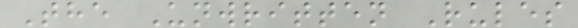The Unwritten Rules
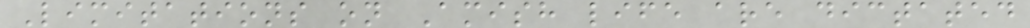Limitations on Amish life are dictated
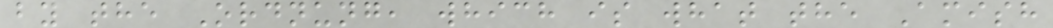by the Ordnung, which is what the Amish
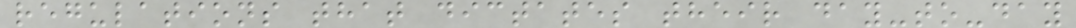regulations that dictates their day-to-day
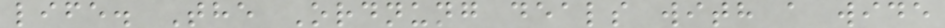life. The Ordnung deals with a wide
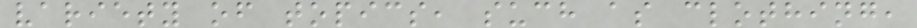variety of topics, such as clothing,
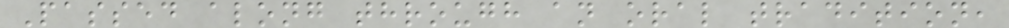Passed along through an oral tradition,
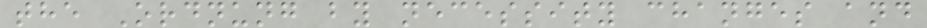the Ordnung by necessity changes and
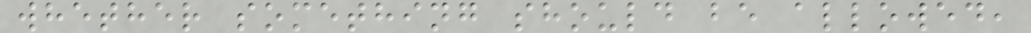whether something should be allowed,
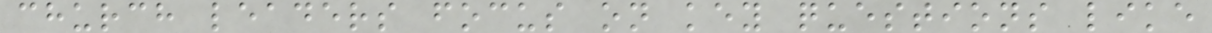church leaders focus on key questions like
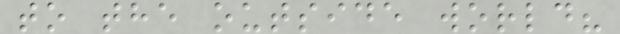to the outside world?
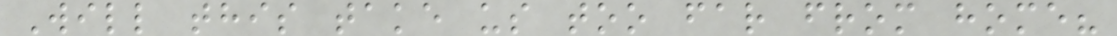Will this take us too far from home?
